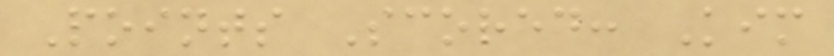Points Scored: Kim
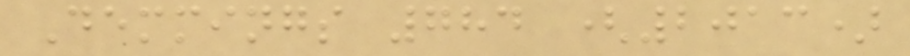Demmings 784 (2013)
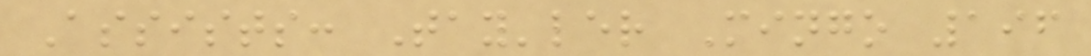Assists: Tay'ler Mingo 196
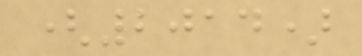(2014)
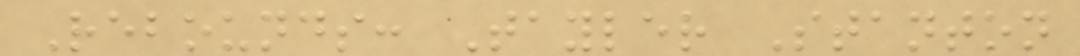Rebounds: Tayler Stanton
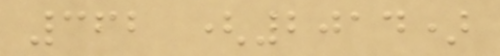362 (2014)
